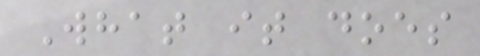What it does
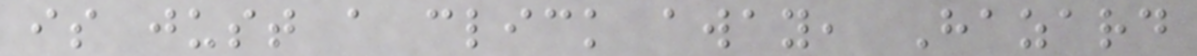is just a click away, Hazard
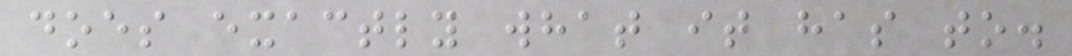does exactly what it has to.
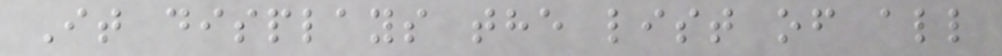It displays the list of all
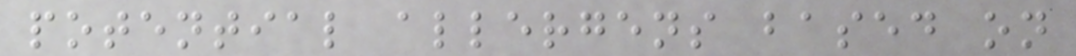potential allergens based on
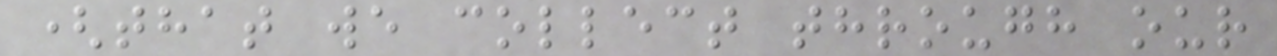(that we collect through our
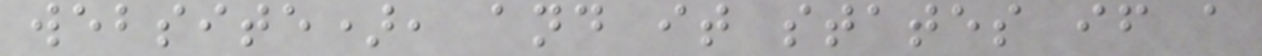website), and it states if a
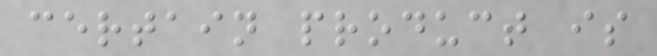certain product is
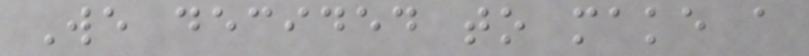We decided to make a
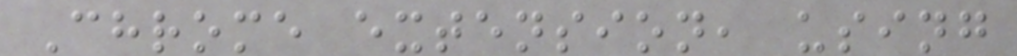Chrome extension, using
